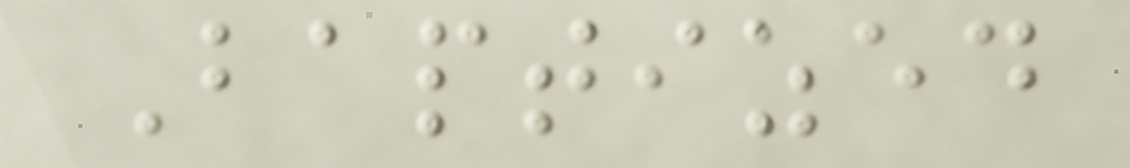Baptized
